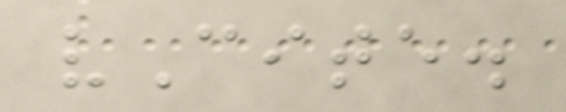vCite.
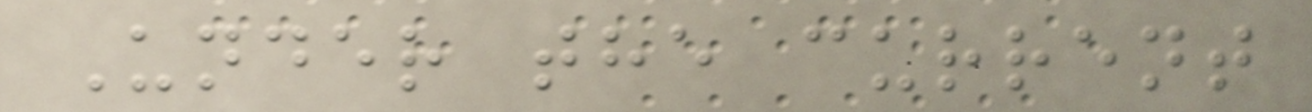Under the current
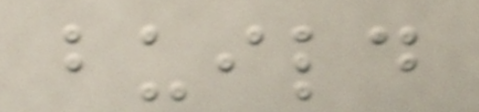build
